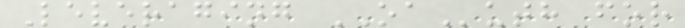Leveraging OAuth for
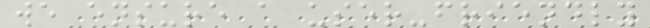we ensure a user-friendly
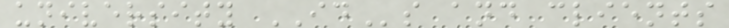university IDs and clients
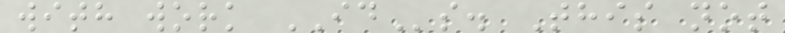with work IDs. This not
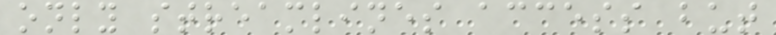only streamlines access but
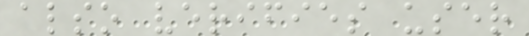also verifies user
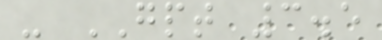- GPT 3.5
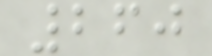260
